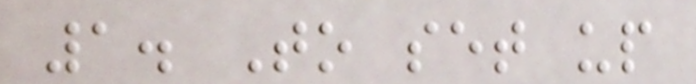1. To set up
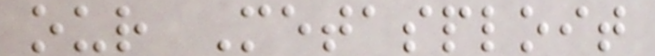our Metasploit
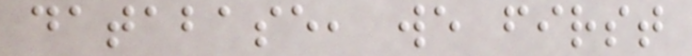database, we first
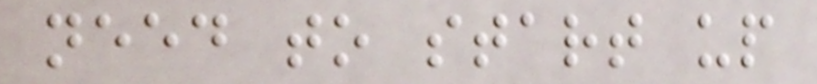need to start up
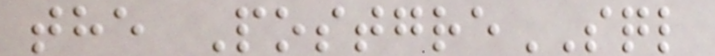the PostgreSQL
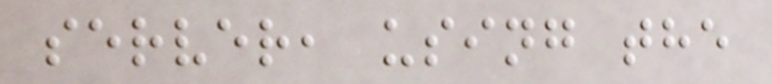server, using the
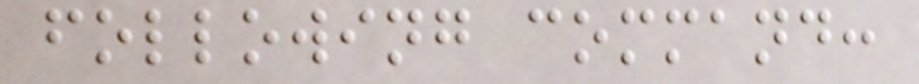following command:
